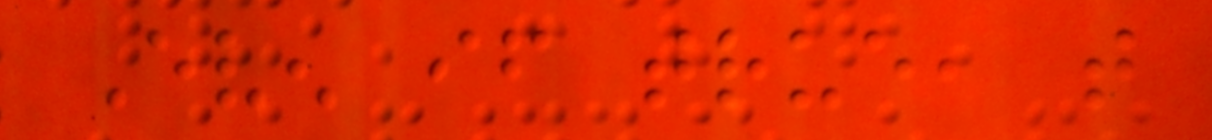Even if true, that
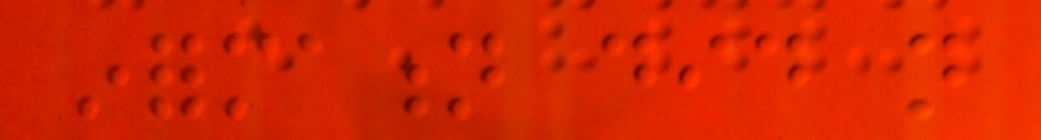information did not
